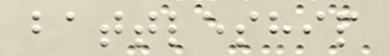battleship
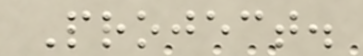Project.
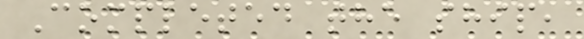Completed the ship,
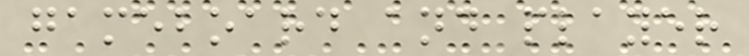gameboard and player
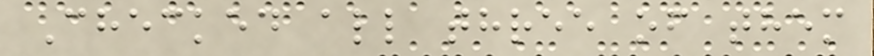Checked all three of them
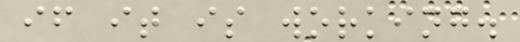if it is working.
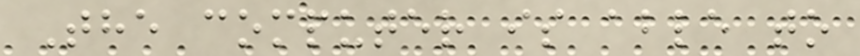The computer is able to
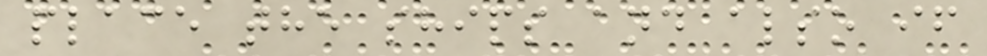place the ships and also if
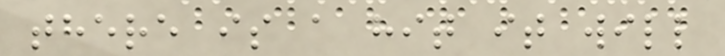there is a hit it will
